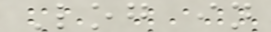Log in
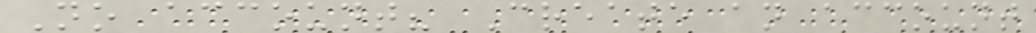No account? Create an account
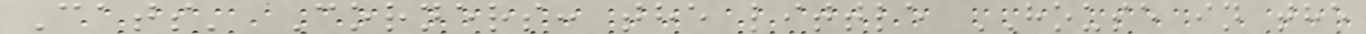Cats' Corners: the little HOUSE in the
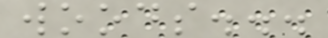woods...
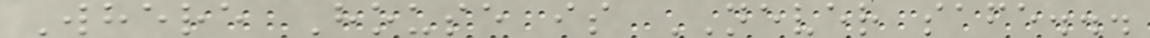Where House is NEVER safe...
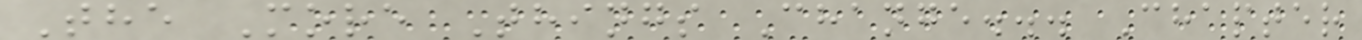The More Things Change... Chapter
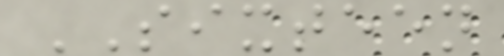SIXTEEN
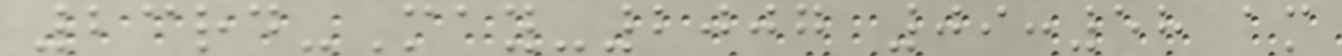23rd-May-2007 09:58 am
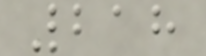218
